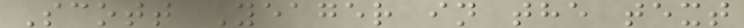Scott Yeager in the text
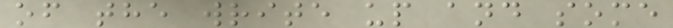of the write up and some
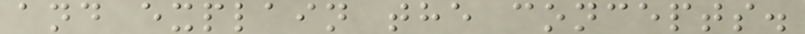and explain the concepts.
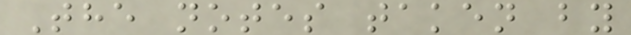The notes taken by
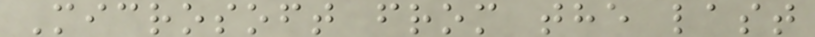Microsoft from the last
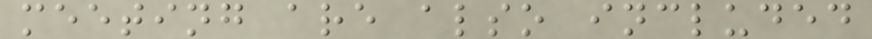meeting are also included
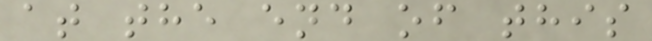at the end of this
